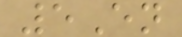5En
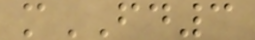mFD3
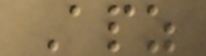Apz
